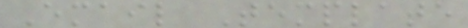Email Template
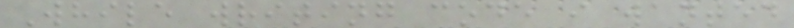While writing code i wanted
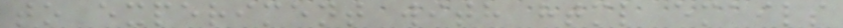to experiment with html emails
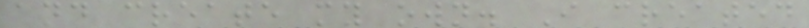and create my own. I created
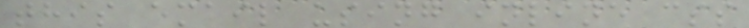this email using inline css
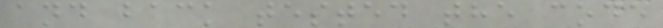and back tested the code
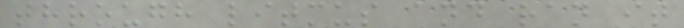through litmus and ran it
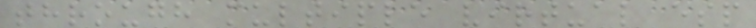through multiple virtual esp
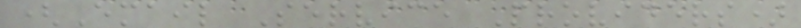(Email Service Providers)
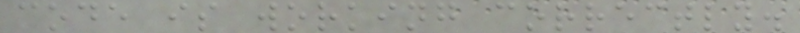code is working correctly.
